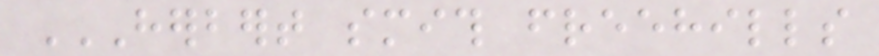HERBERT SMITH FREEHILLS
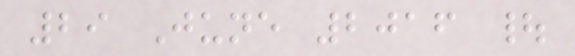29 June 2016 |
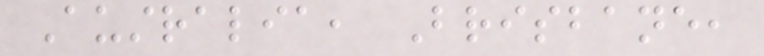Australia, Brisbane,
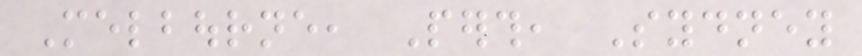Melbourne, Perth, Sydney
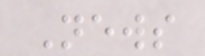News
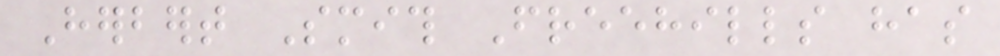Herbert Smith Freehills has
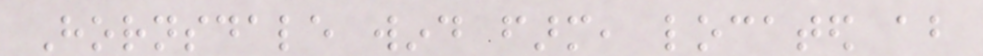Hornsdale wind farm, located about
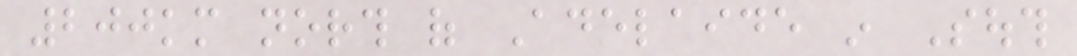200km north of Adelaide in South
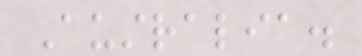Australia.
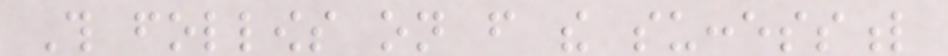This follows on from the successful
